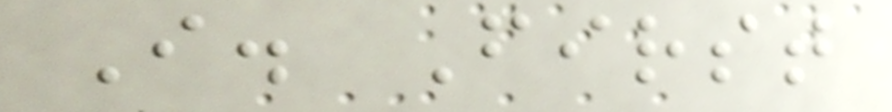I. First
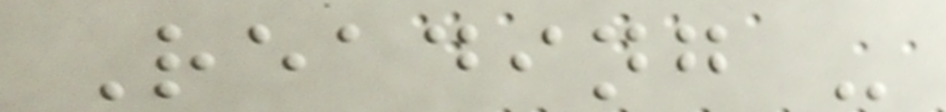Reading -
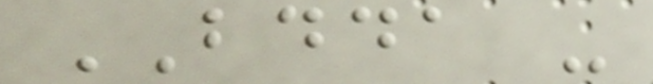BDDA -
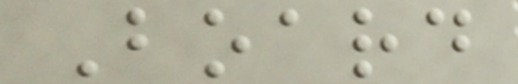Board
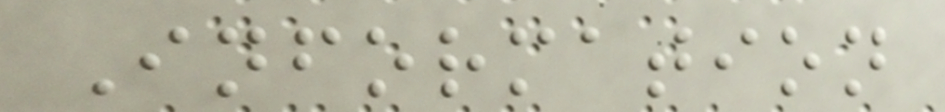Information
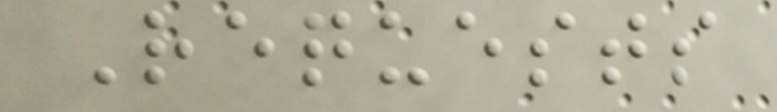Requests
